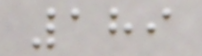189
